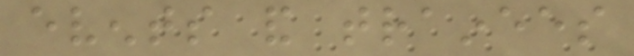events and trainees
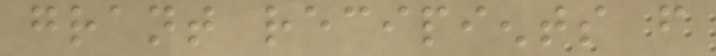grant recipients from
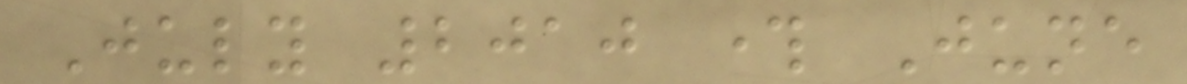July 2010 through June
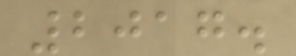2017.
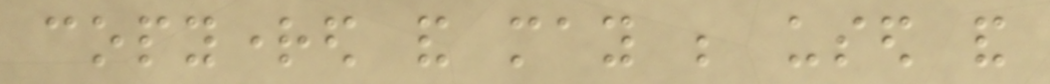copyrighted and may be used and
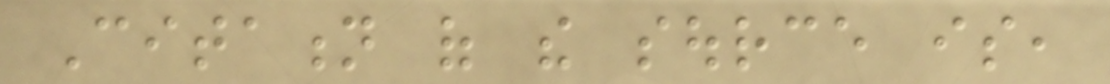Citation of the source is,
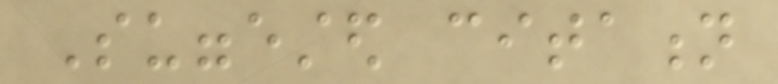Suggested citation
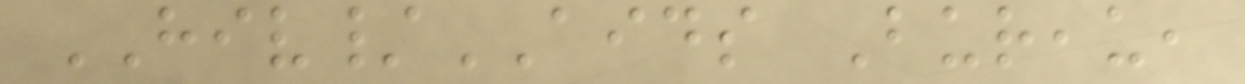HIV/AIDS Bureau,
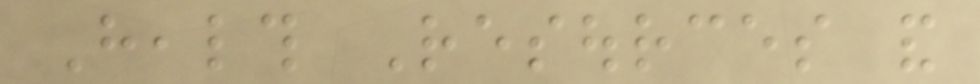Health Resources and
